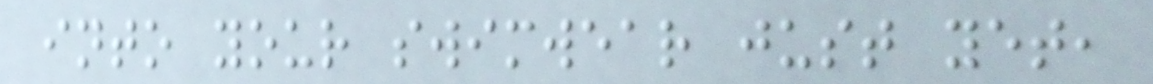into your swimwear just yet,
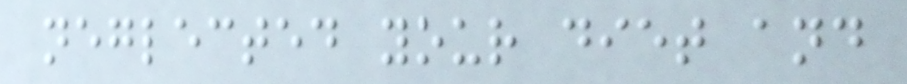neglected your diet and
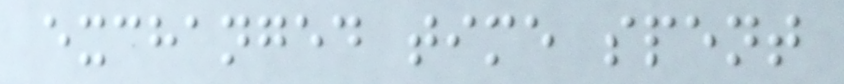exchanged time spent
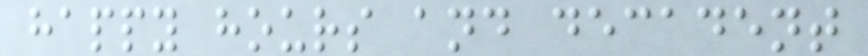happy hours and decadent
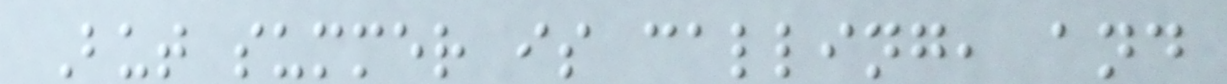But summer is calling, and
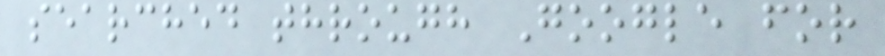searched through Google for
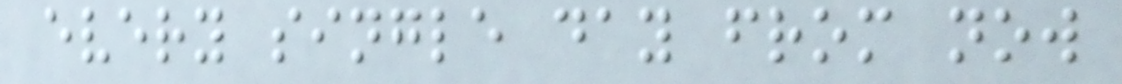every single day from now
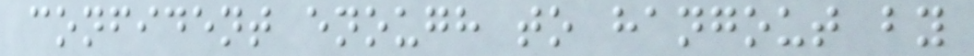confident enough to hangout by
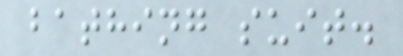bathing suit.
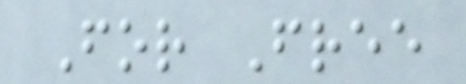For Free
